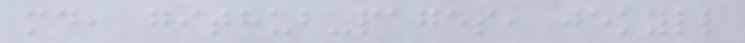md, github-pages, jekyll
